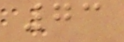73
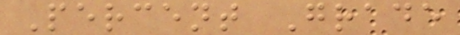Percent Grade
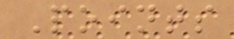Points
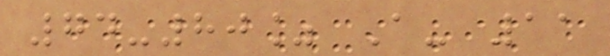74-80% A- 11
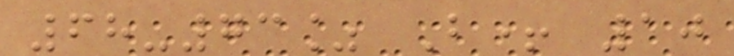68-73% B+ 10
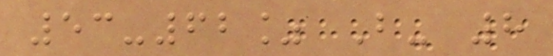53-62% B- 8
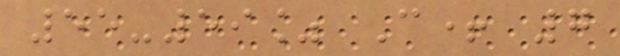55-59% C+ 7
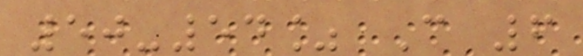50-54% C 6
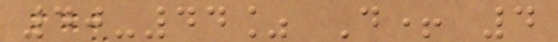40-44% D+ 4
